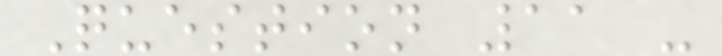Question 11 -
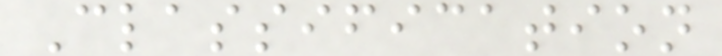Classification
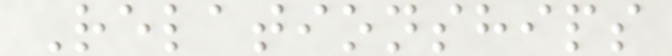Relationships
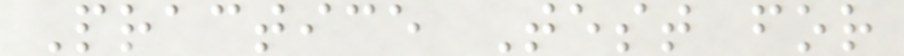Practice Test for
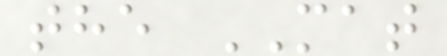the MAT
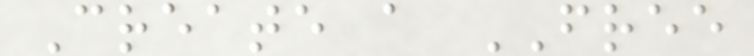Create a FREE
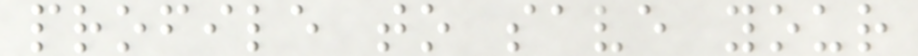profile to save your
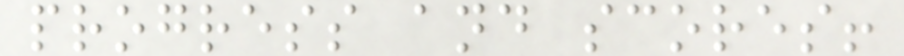progress and scores!
